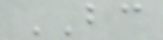BC
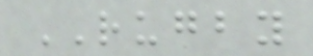RUGBY
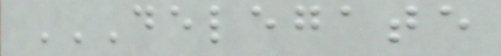DELEGATE
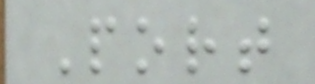Port
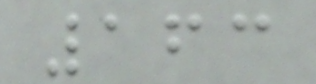163
